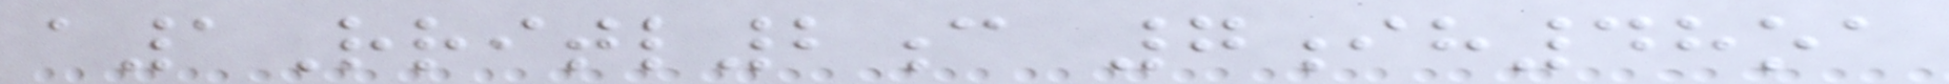a1Rritl2c 7ih48oa
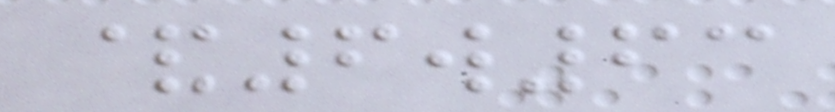&6w63
